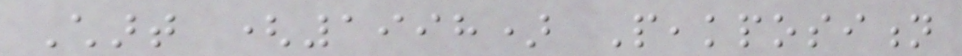Chart (1998) Peakposition
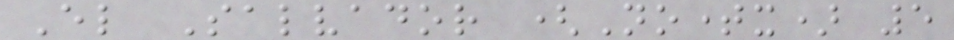El Salvador (Notimex) 5
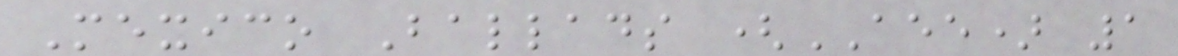Mexico Ballads (AEE) 1
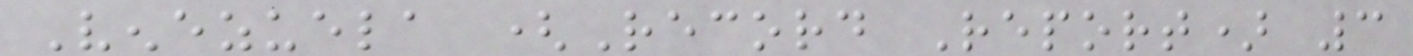Venezuela (Record Report) 3
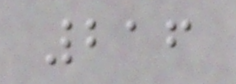216
